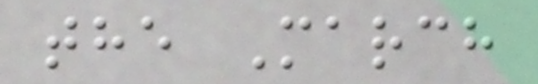the March
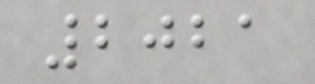2021
